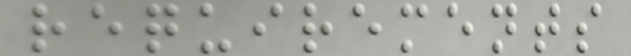requirements
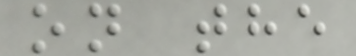on the
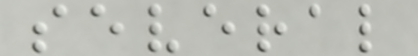several
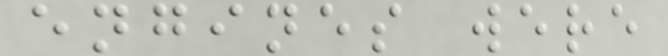engines were
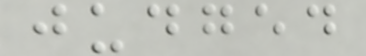judged
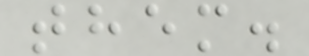them.
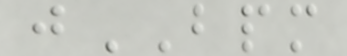jBPM
